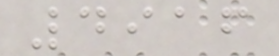4916
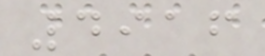4916
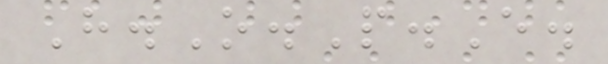H.O.P.E.
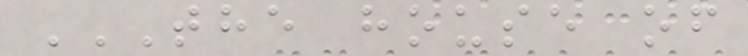THE HOUSE OF
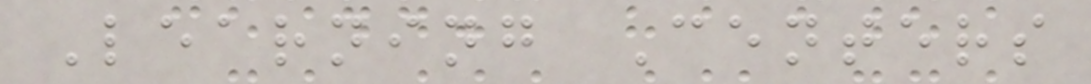Learning Centers
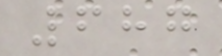687
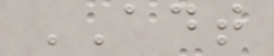ADT
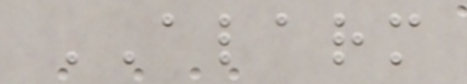ALARM
